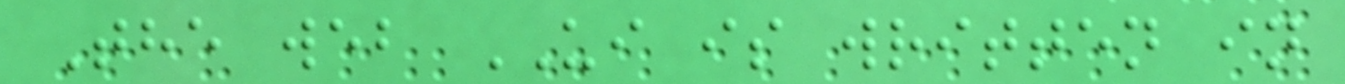The web UI is written in
